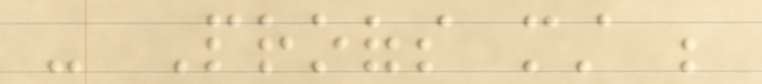- Proofs must be
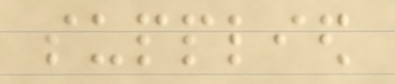supplied
